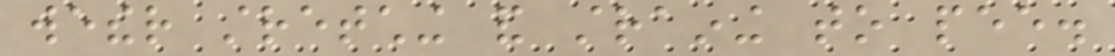wether stretching and straining to pee.
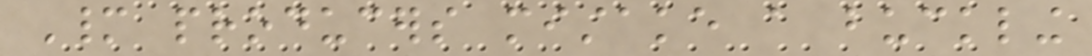Many producers mistake a buckling
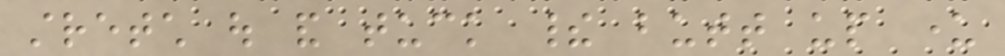stretch out and tuck their butt up under
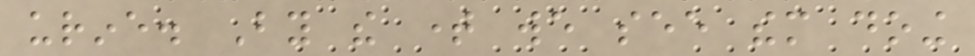urine. By the time we see them doing
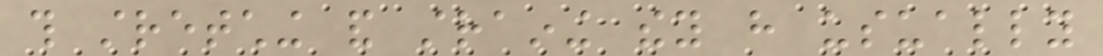this stretching and straining they have usually
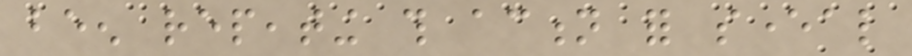been repeating this action for several
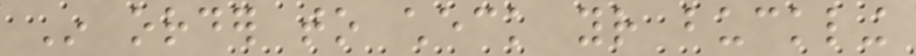In order to check your buckling
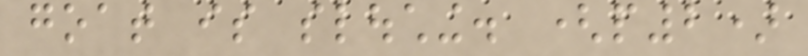goat is slouching. (p2)
